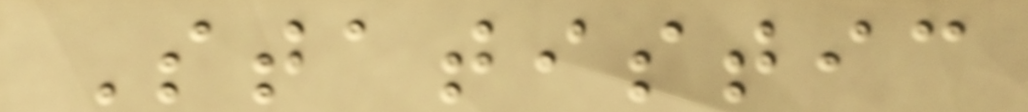Statistic
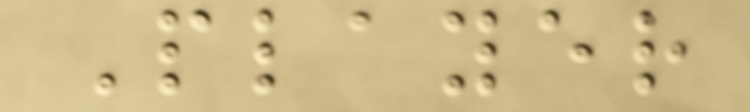Player
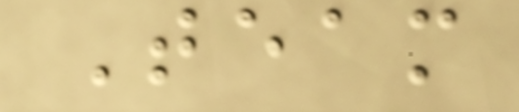Team
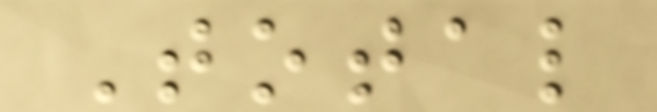Total
